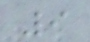9
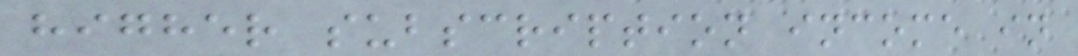higher subscription income in
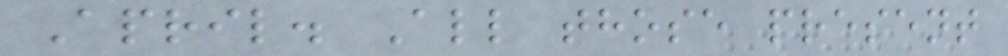April. All those present
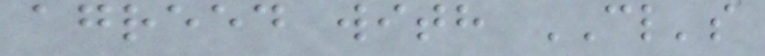agreed with CL's
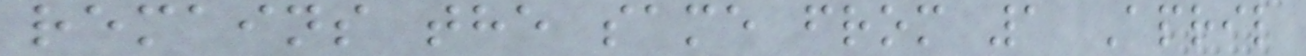remains the same from 1 April
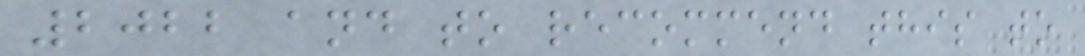2022 and to recommend this to
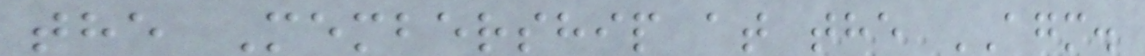the Membership at the AGM.
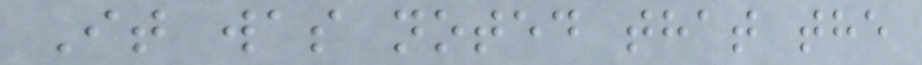It was noted that the
